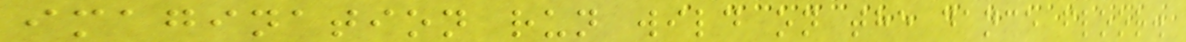imagination run wild on the dance floor.
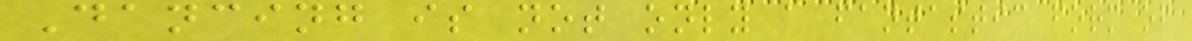Dancing is not only a fantastic form of
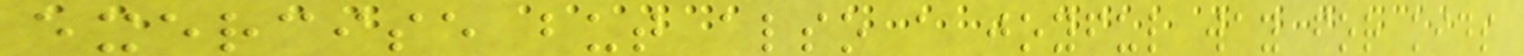exercise but also a joyful way for kids
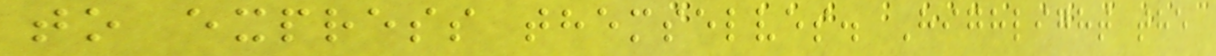to express themselves. Highlight the
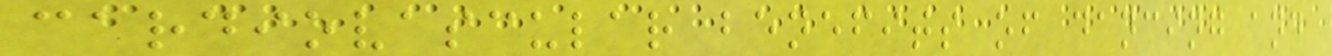cardiovascular benefits of dancing and
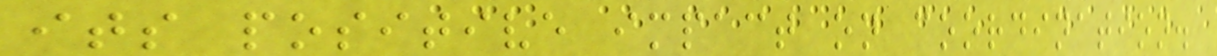its positive impact on coordination.
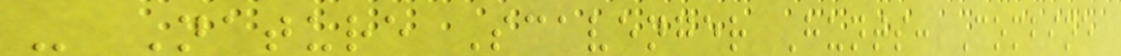- Nature Scavenger Hunts: Combine
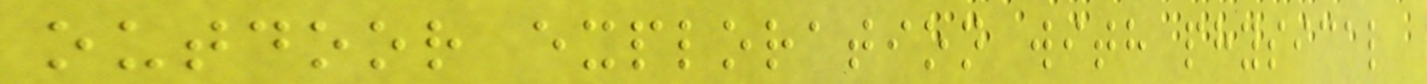outdoor exploration with physical
